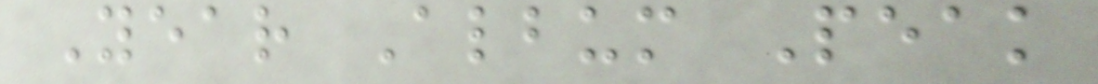Year Album Peak
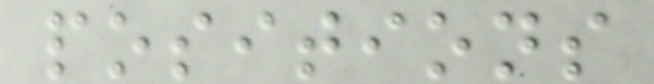positions
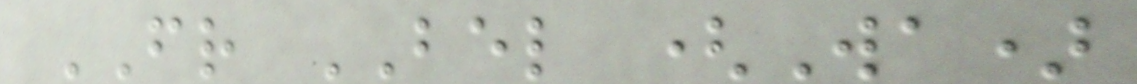FR BEL (Wa)
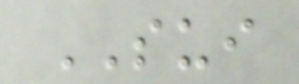SUI
